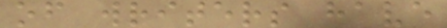of writers have
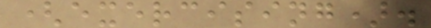(exercising).
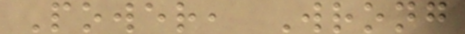Power, Wrong
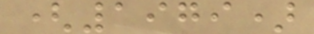(1979)
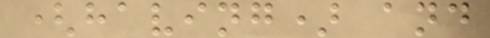(having) and
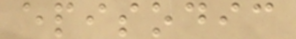episodic
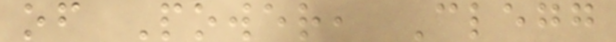of Power, Clegg
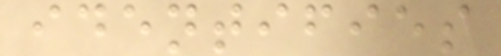identifies
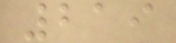219
